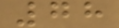78
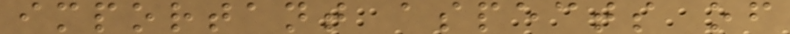important aspects of
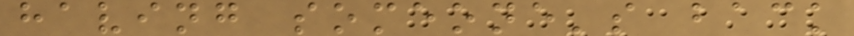having someone's back
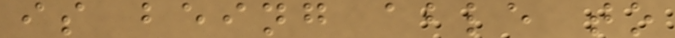is being able to
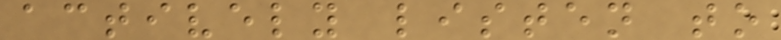actively listen to
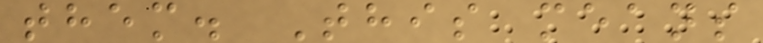them. This means
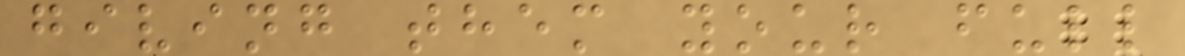giving them your full
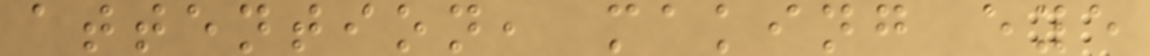attention, making eye
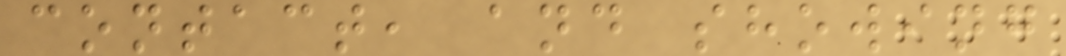contact, and showing
